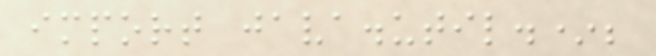import java.util.*;
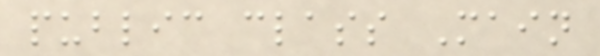public class Main
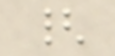{
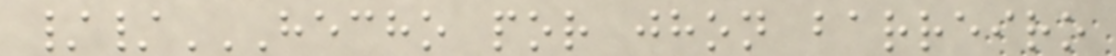//HECHO POR JHON BARREIRO
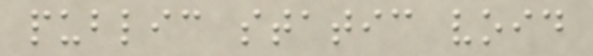public static void
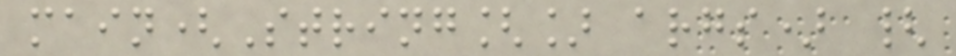main(String[] args) {
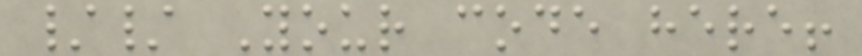// Your code here!
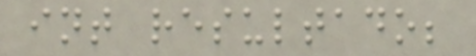int resultado;
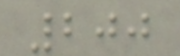200
